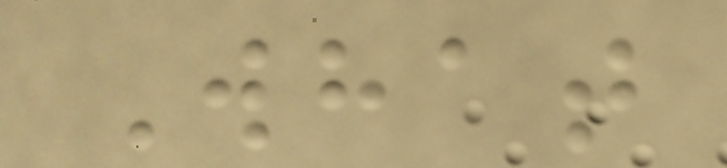What
